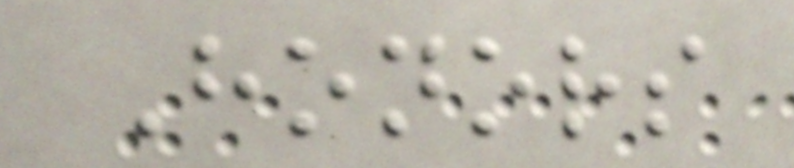Honors
